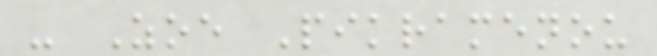- Zoe Pikramenou
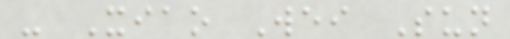- Xiao Wei Sun
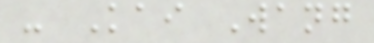- Kai Wang
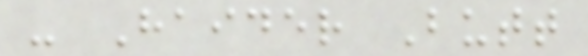- Haider Butt
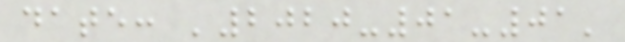date: '2020-01-01'
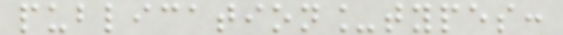publication_types:
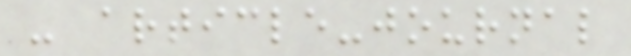- article-journal
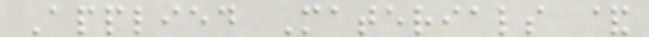Applied Materials &
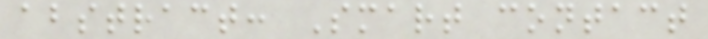abstract: Smart contact
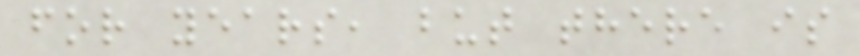for years, but there is
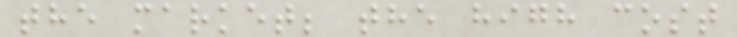the market; the high cost
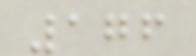176
